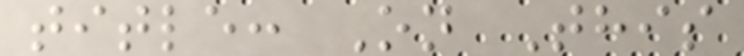title: On This
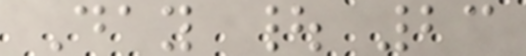Day | 23
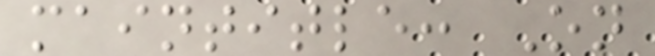maintitle: On
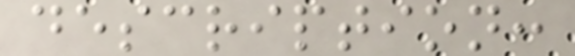description:
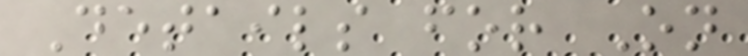Details for On
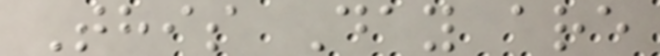This Day are
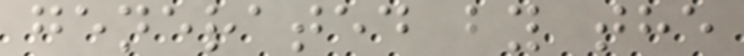generated by the
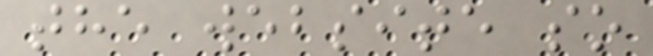the website so
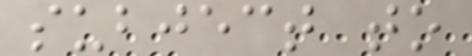subject to
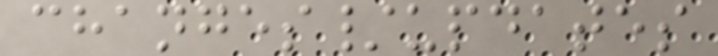changes/updates
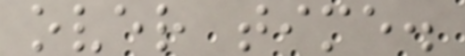over time.
